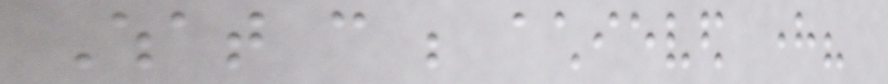What can be achieved here?
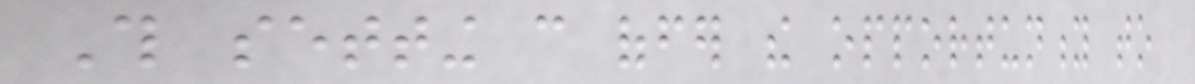This setting can offer the opportunity to
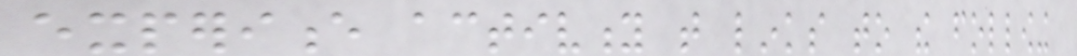experience activity that links to the following
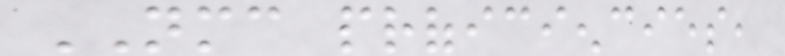NMC proficiencies,
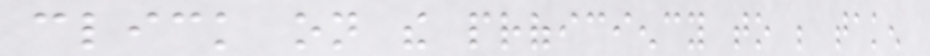click on the proficiency to be taken
